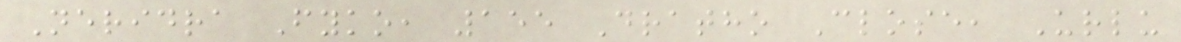Neridra Fyko, 155 Dratho Close, Urlu
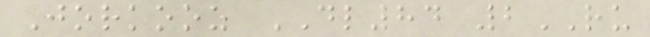Jorkooz DL84 2RU
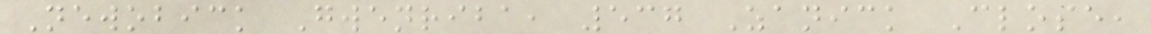Newobick Gwenriba, 537 Zanick Close,
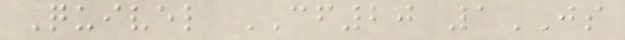Quivel CF20 1JS
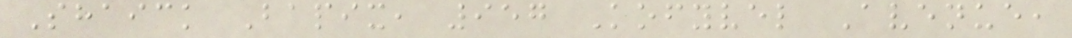Shaick Bapix, 957 Kofyvel Avenue,
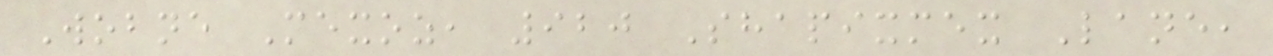Wobne Mexoz, 920 Shapixmex Lane,
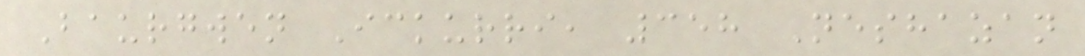Baurgwen Ickurri, 358 Neshazan
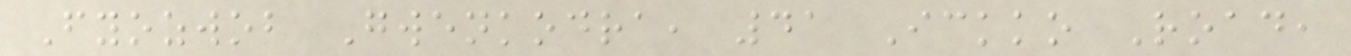Fyozwob Gwenkodra, 41 Ickko Road,
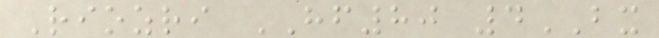Riozri HF80 4BX
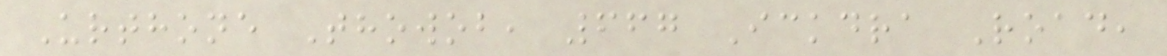Urthone Thowob, 667 Ickdra Road,
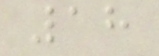18
